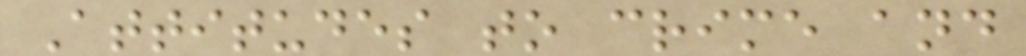Attitudes to crime and
